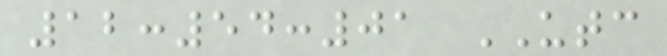12:54:01 UTC
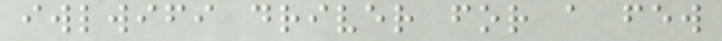iwlwifi driver for a few
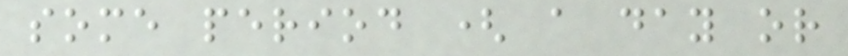some period ( a day or
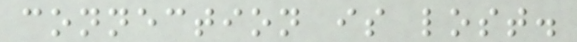connection is lost.
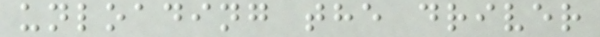unloading the driver
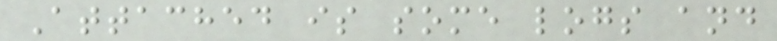Attached is some logs and
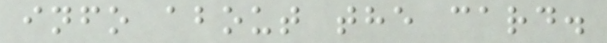info about the card.
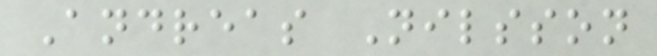Andreas Nilsson
